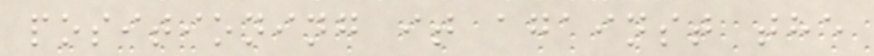positioning it against the
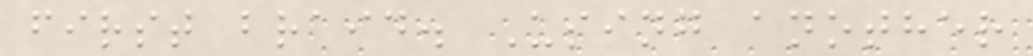first braid. Using another
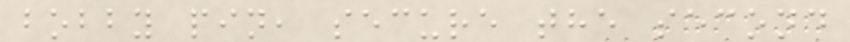bobby pin, secure the second
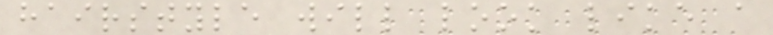hairstyle will look like a
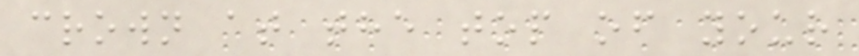crown at the top of your
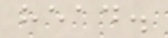head.
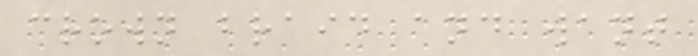crown braid and want
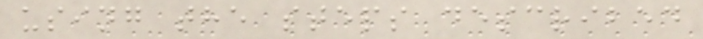using the steps described
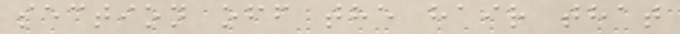section off the hair that
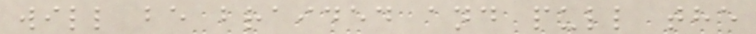will be braided and pull the
